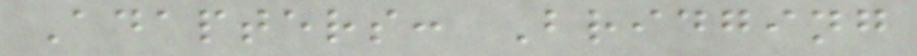Adapters: Bridging
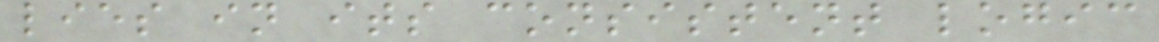lies in its consistent logic
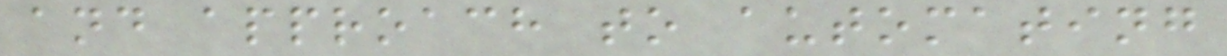and approach to automating
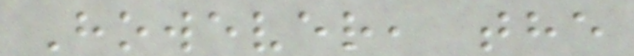However, the
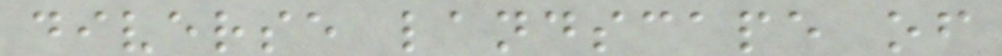diverse landscape of
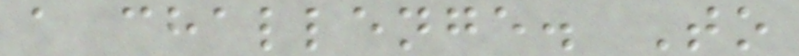a challenge. To
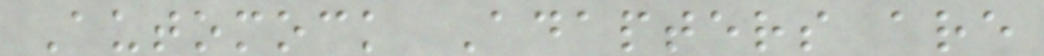Automock Adapters are
